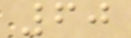60
